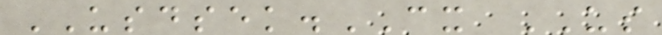USDSEK.CX US
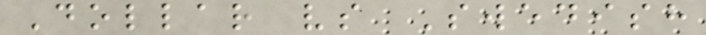Dollar vs Swedish
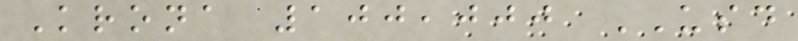Krona 100,000 USD
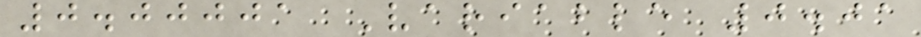0.00001 Variable 0.01
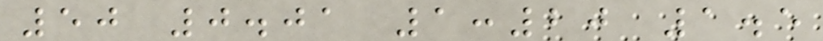50 0.01 1:20 1.5
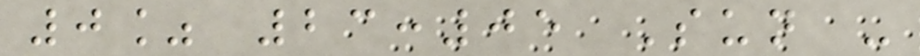0% 23:05 Sun -
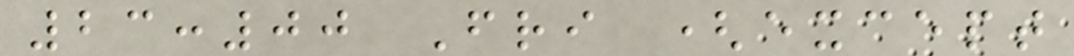23:00 Fri (except
